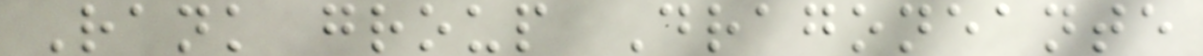Rank group Dragoneante
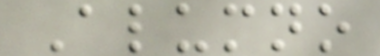Alumno
